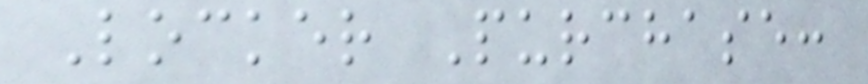Locker Purchase:
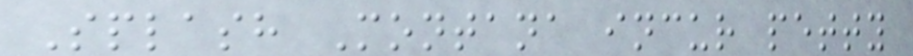Splash Montana incur petty
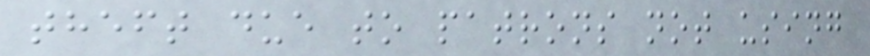theft due to patrons not using
